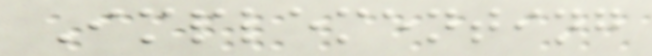Implementing
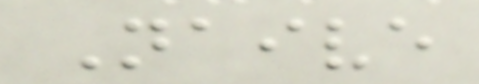Naive
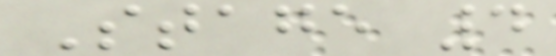Stage 4
